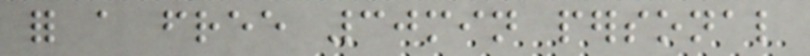for a free 30min personal
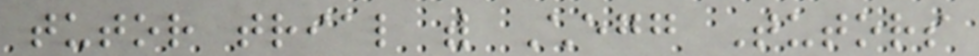tutor trial with Chegg Tutors
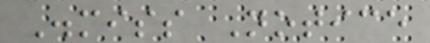Dismiss Notice
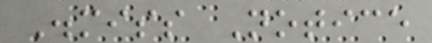Dismiss Notice
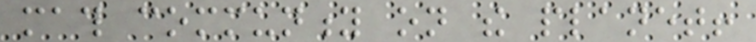math community on the planet!
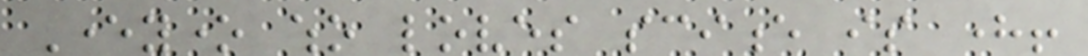Everyone who loves science is here!
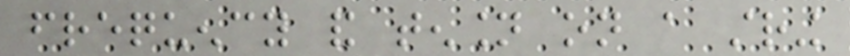frequency and tension on a string
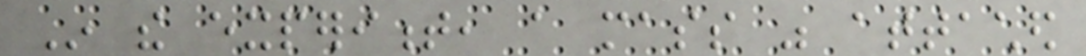In the experiment, a mass was attached
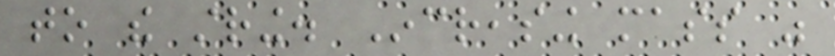to the string. Increasing mass was
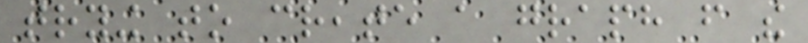trying to create a graph from the
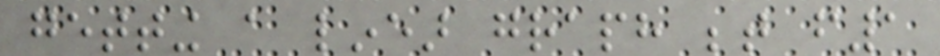getting a linear graph between f1
